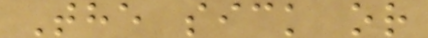The sick or
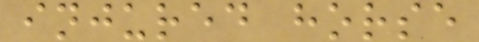injured horse
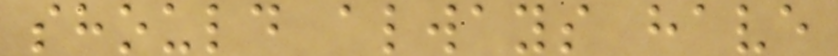should always have
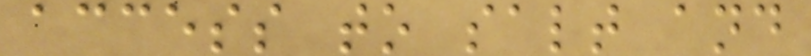access to salt and
